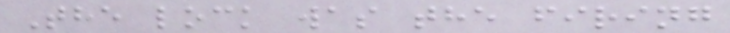The lock was the firing
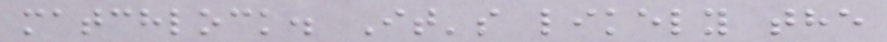matchlock. It's likely the
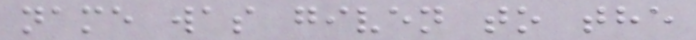name was given to the
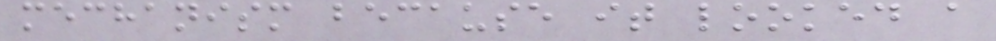mechanism because it looked a
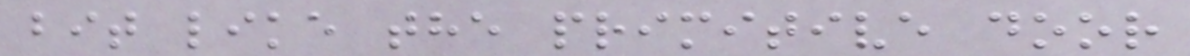bit like the primitive door
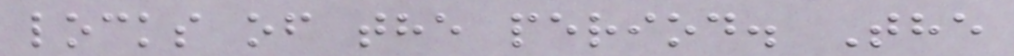locks of the period. The
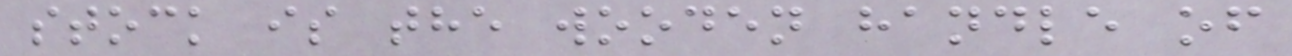stock is the wooden handle of
